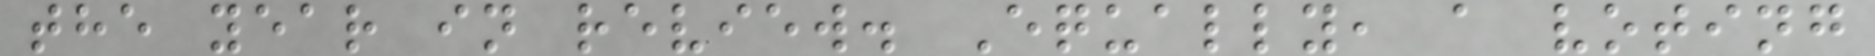the year in review. Equally, a voting
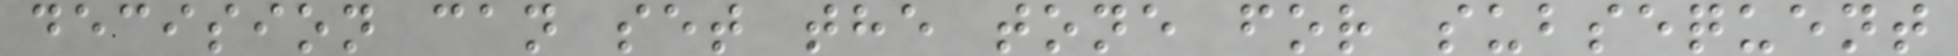decision can set the tone for subsequent
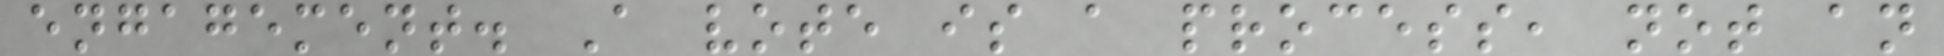engagement. A vote is a process, not an
